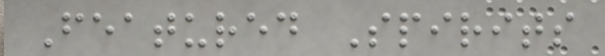Featured Spirits
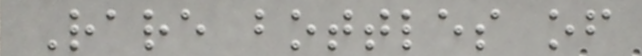Rare bottles of
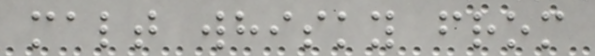malt whisky from
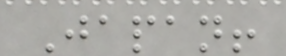Japan!
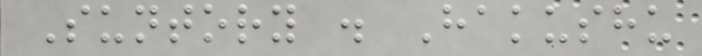Suntory . Hakushu
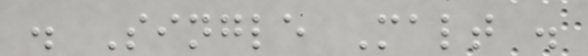. Single Malt .
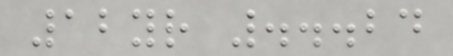12yr ...24
